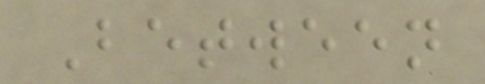Between
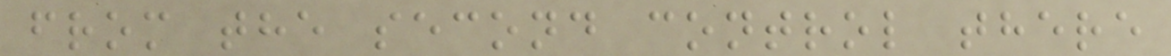from the second control there
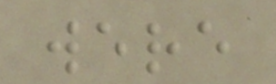were
